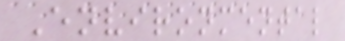Environmental
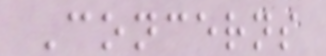Concerns
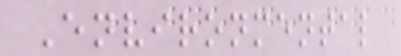Environmental
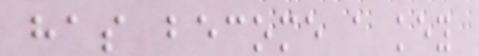has become a key
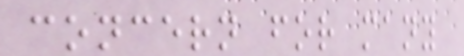concern for many
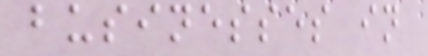businesses in
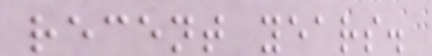recent years.
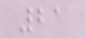21
